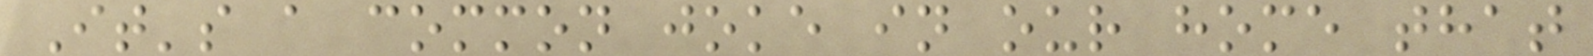It's a common joke in our home that
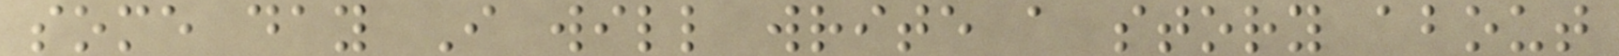some day I will write a story about
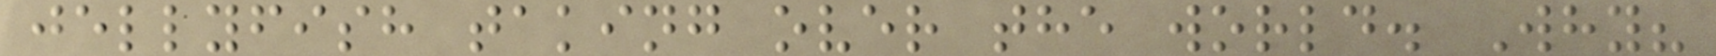jellyfish taking over the world. Why?
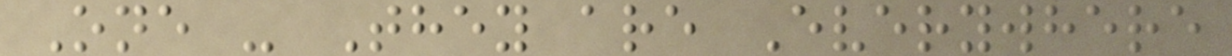One - They are Everywhere
